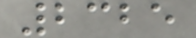2325
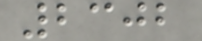2302
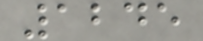1245
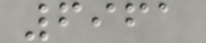6961
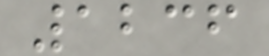1236
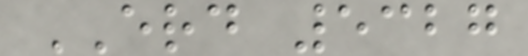ERD 5327
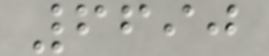6690
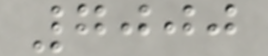7000
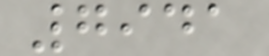7941
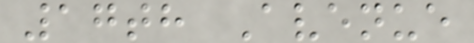17th Avenue
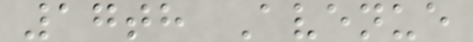17th Avenue
